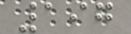197
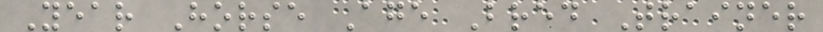Year Horse Age Bred Trainer
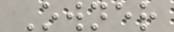Owner
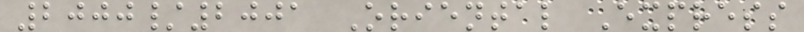2000/2001 Oriental Express
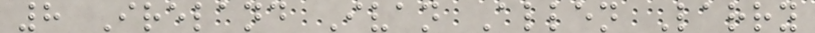8 Ireland Ivan Allen Larry
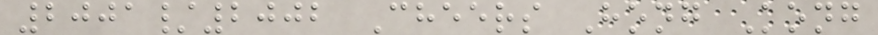2001/2002 Cheers Hong Kong
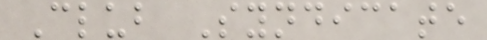Club Syndicate
